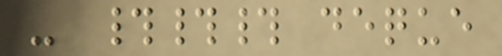- ### deque
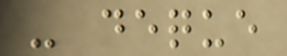- deque
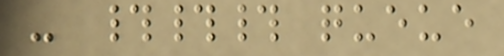- ### queue
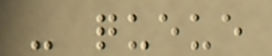- queue
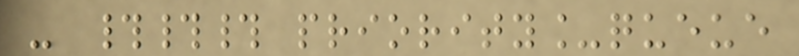- ### priority_queue
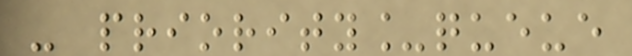- priority_queue
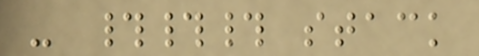- ### stack
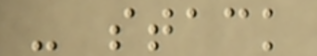- stack
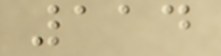114
